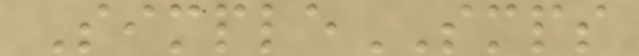SimpleSMPS
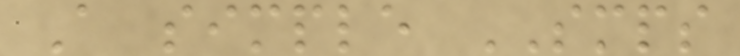A simple SMPS
